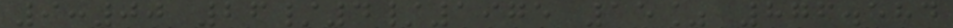9:00 26/4/1975 15% 876.584
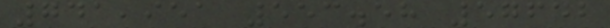741,951 553.58 57642
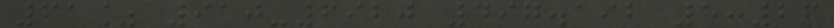61% 910-6920 497.192 5:26
